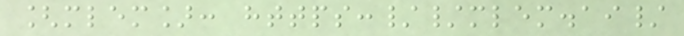[mlem]: https://mlem.ai/
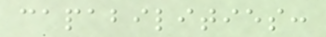capabilities:
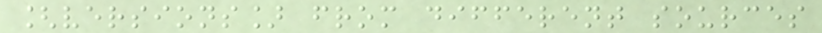[versions] from different sources
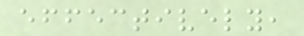effectively,
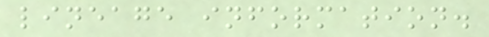lineage information.
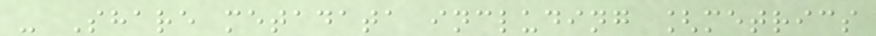- Share metadata including [metrics
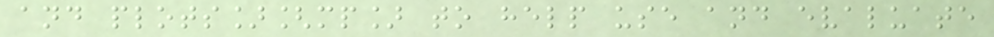and plots][mp] to help use and evaluate
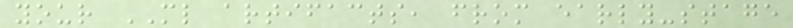your ML artifacts, from early-stage
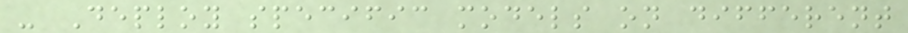- Deploy specific models on different
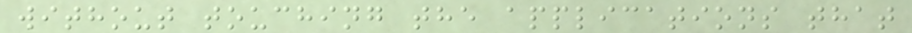without touching the applications that
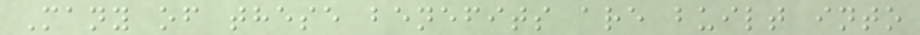Many of these benefits are built into
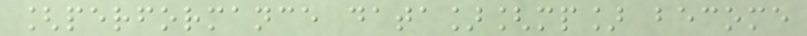[performance data][mp] become
